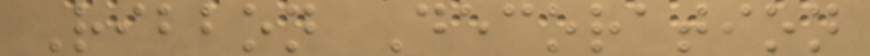Ribbon Decoration
